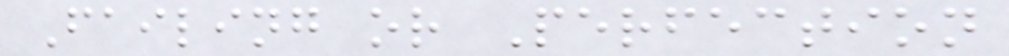Failing or Perfection
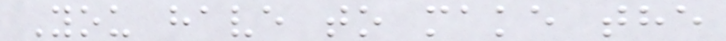You have to make the
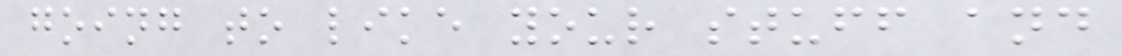going to like your stuff and
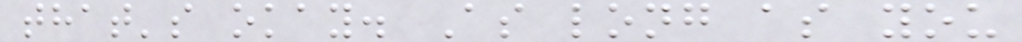that's okay. As long as you
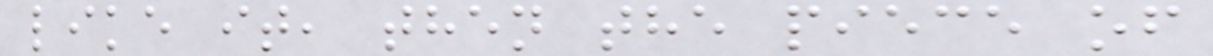like it, then the piece of
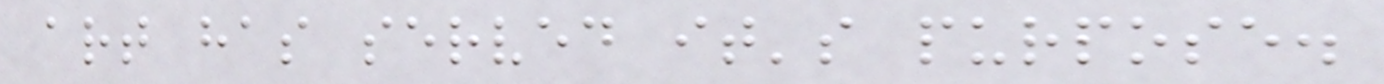art has served it's purpose.
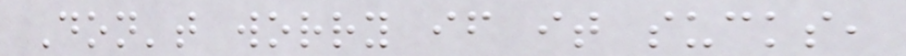Don't worry if it sucks,
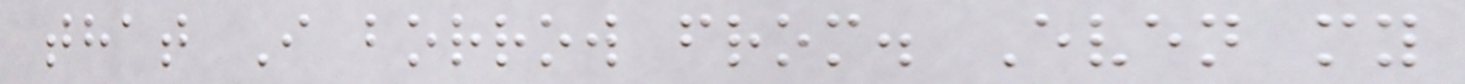that I borrow from. Even my
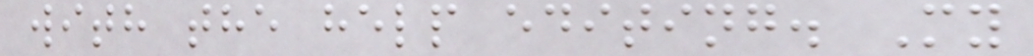with the help editing. My
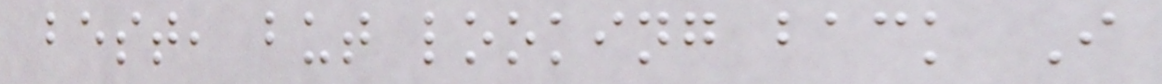best, but looking back I
